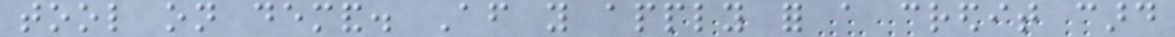tool on demand. After you apply for a credit card
